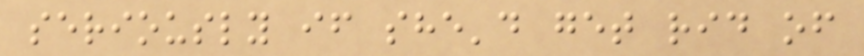seriously if she'd get rid of
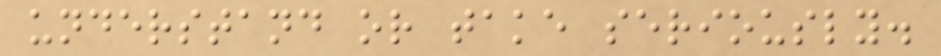understand or take seriously.
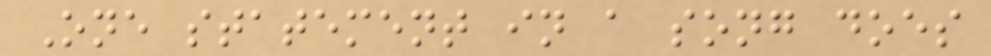One statement in a song does
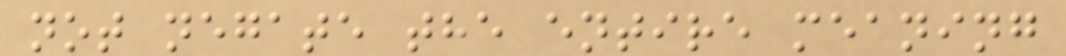not negate the entire meaning
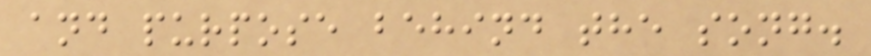and purpose behind the song.
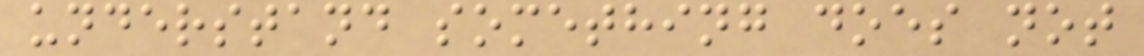understand something does not
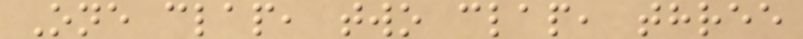One clap, two clap, three
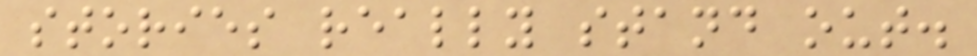stories really stand out.
